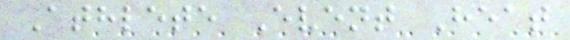Athlete Event Heat
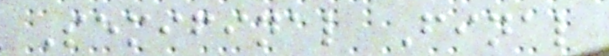Semifinal Final
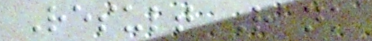Result Rank
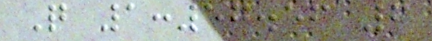Q 1:57.56 6
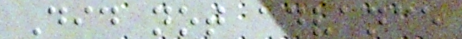Did not advance
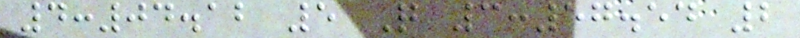4:04.12 5 Q 3:57.54 2
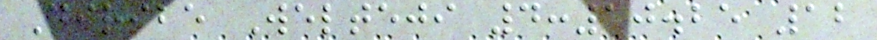Diribe Welteji 4:10.25 12
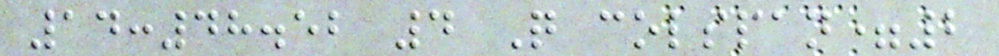14:48.52 4 Q colspan=2
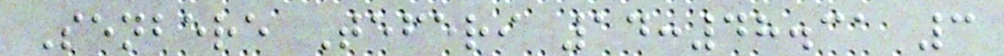Senbere Teferi 14:48.31 3
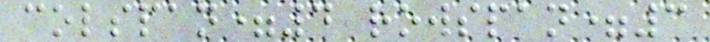colspan=4 rowspan=3
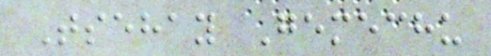Tsehay Gemechu
